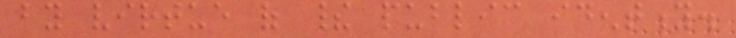by virtue of their public identity.
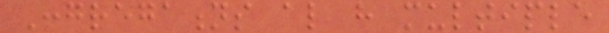Congregations also have multiple
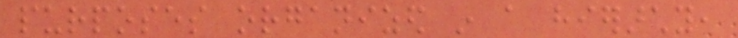purposes organized in a hierarchy,
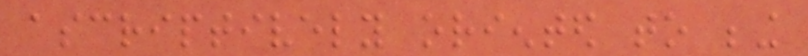ascriptively oriented to being
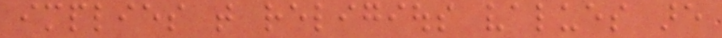implies that religious values are
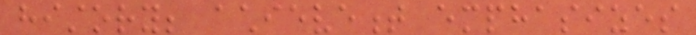history; achievement emphasizes
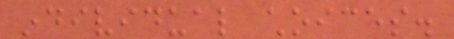individual choices.
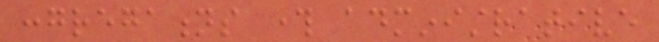congregations through administrative
